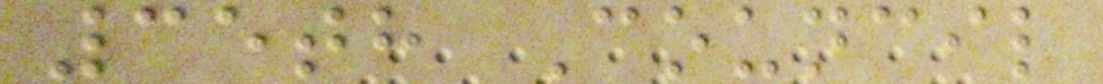35th Council
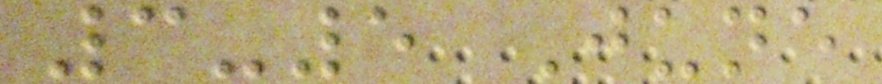3-5 June
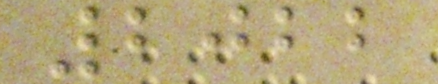2022
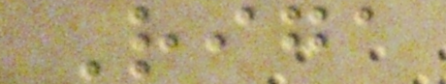Riga
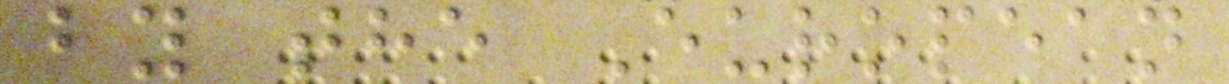by the European
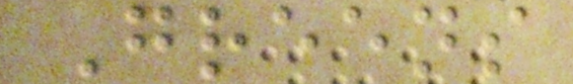Greens
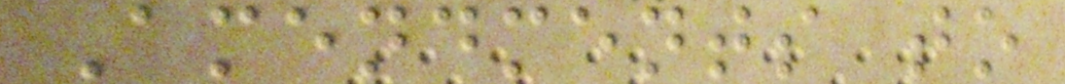Amendments to
